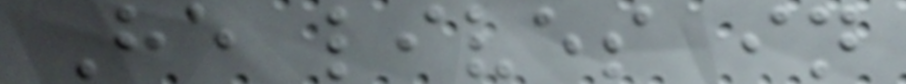He lives in
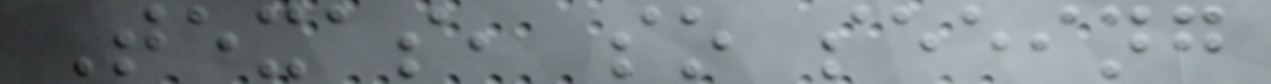Texas, so seeing
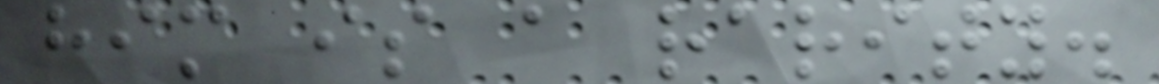him is a rarity.
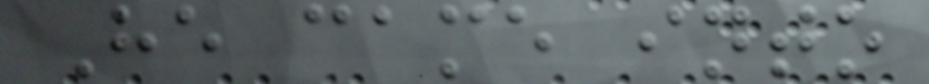He came into
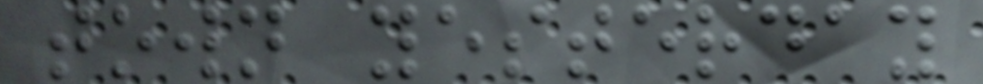town yesterday
